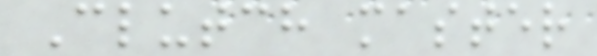Clutch master
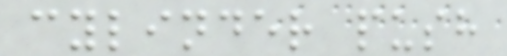cylinder push
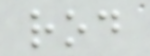rod
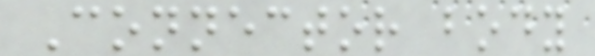Connector body
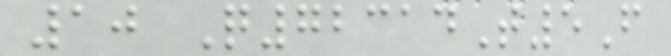10 Q72314T5F
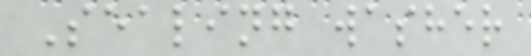Sealing washer
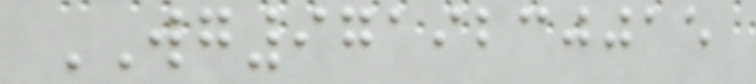WG9719230015
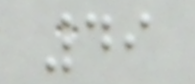49
